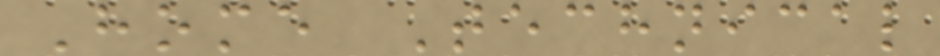Home Technical
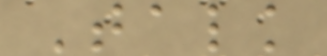Talk
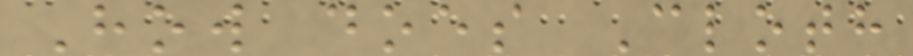How does Cloth
